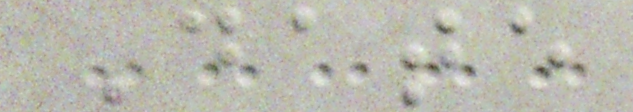Date
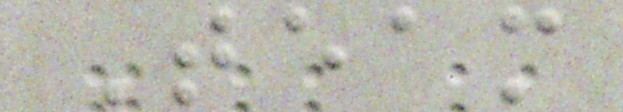Team
